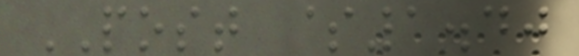POST $1.40
